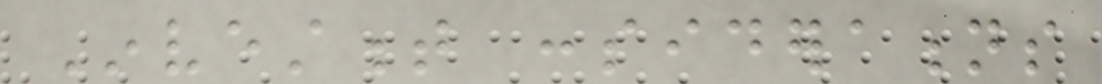Investment considerations
